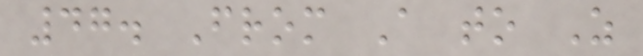47. From A to Z
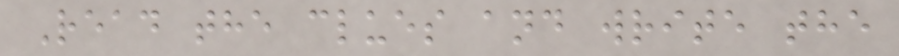Read the clues and write the
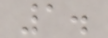1.
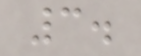3.
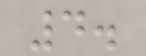4.
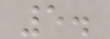5.
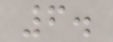6.
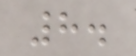8.
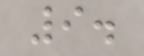9.
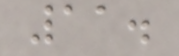11.
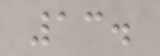13.
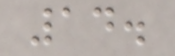14.
